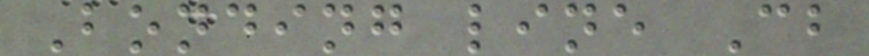Bonding line Cb
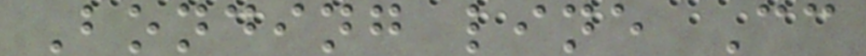Bonding line Cc
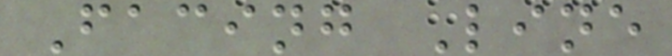Facing Line
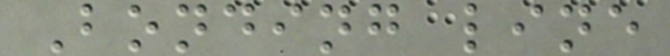Bonding line
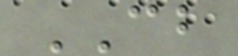CB
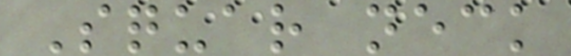Squar neck
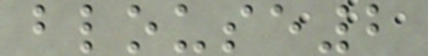blouse2
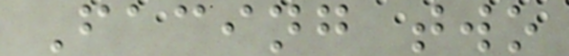Facing two
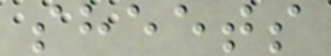sheets
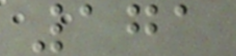171
